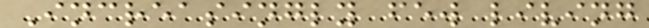Increasingly few living
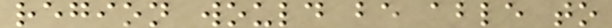region would be able to
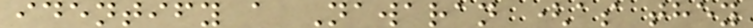identify a Nawaran (as they
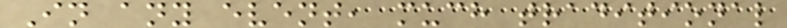In any event, much traditional
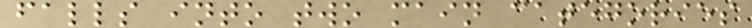falls into two main categories
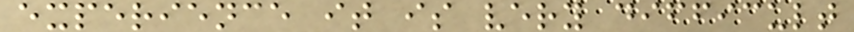experience it is very difficult
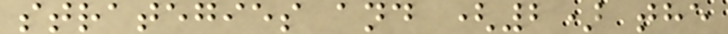strategies and (2) the
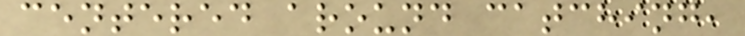centered around catching,
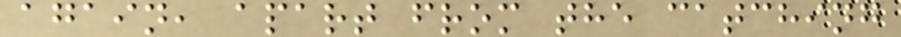again, apart from the catching
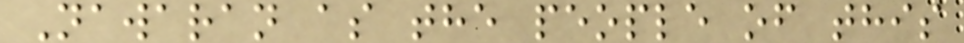Nawaran as the people of this
